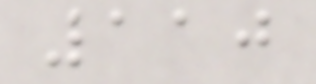110
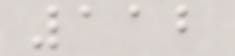112
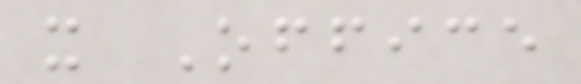x Office
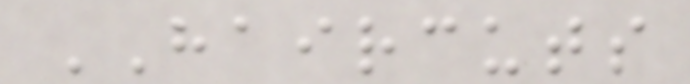HAIRCUTS
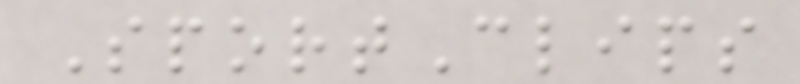SportClips
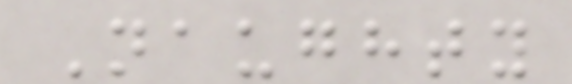Naughty
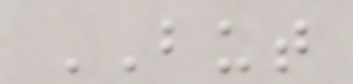BUT
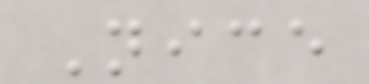Nice
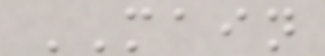MAIN
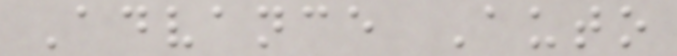Advance Auto
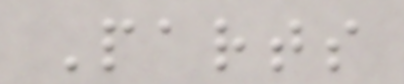Parts
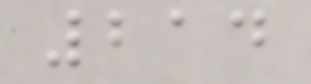214
